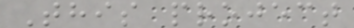This project
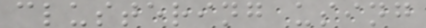clustering using
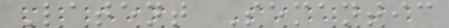Latent Semantic
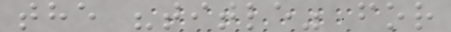the "title" for
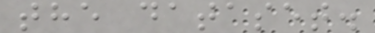the dataset.
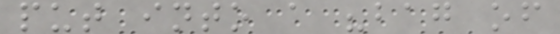put into a "bag of
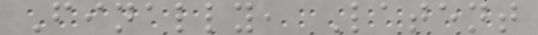Finally, Latent
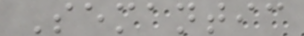Semantic
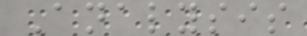Analysis
